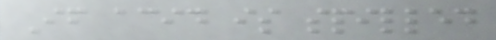If acid is spilled
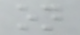on
